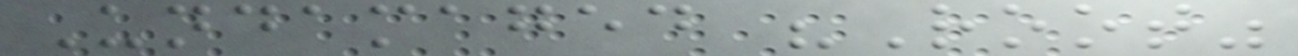Undamaged "Root"
